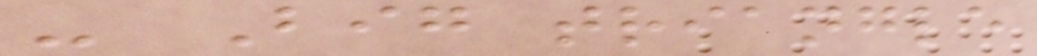- Big triangle
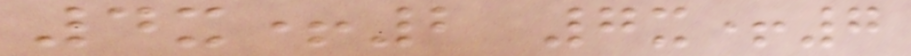4x+2 7x+7
